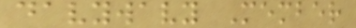davywavy Member
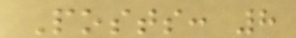Posts: 8
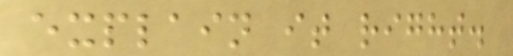explain it right.
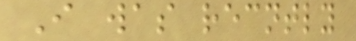I was recntly
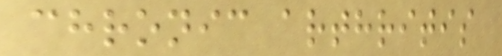chronic arthritis
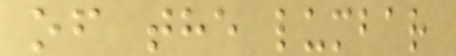of the lumbar
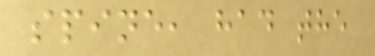spine, had the
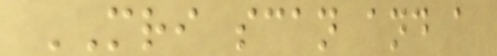MRI scan and a
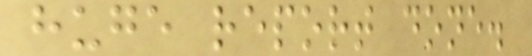huge report done.
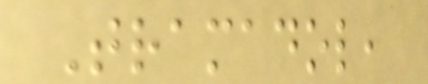Tramadol,
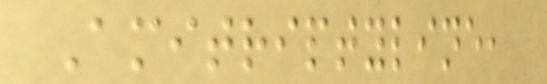Amitriptyline,
